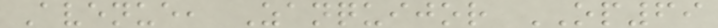Avenue, Zanquijor OP69
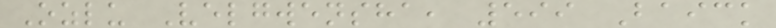Ozlu Velgwensha, 599 Baick
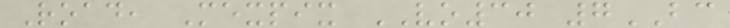Road, Mexpix VO30 7BC
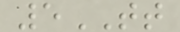5TT
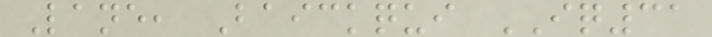Lane, Baickqui IQ31
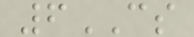6CS
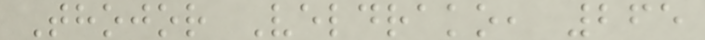Thojor Veldrako, 265
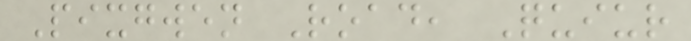Pixgwen Road, Quiur
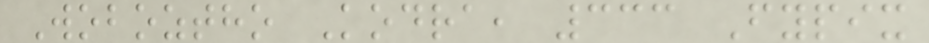Woboztho Kodra, 333 Fypix
